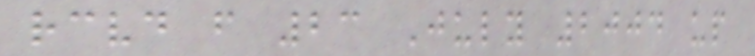received from 23 July 2004 up
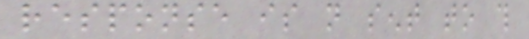response is not sent to this
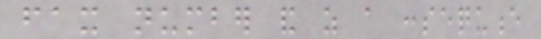fax number and as a consequence
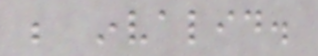be invalid.
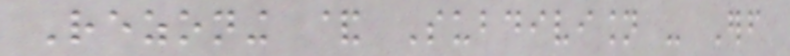Rezoning & Subdivision - Erf
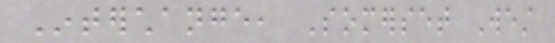Interchange, Somerset West
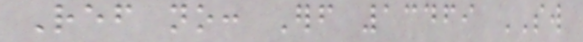Ref no: Erf 13469 SW
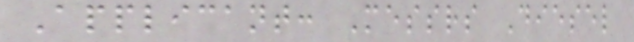Applicant: Messrs Diesel
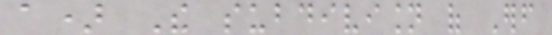a) The subdivision of Erf
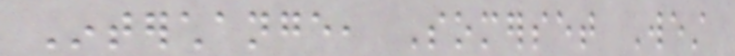Interchange, Somerset West
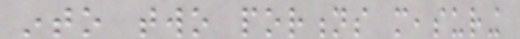into two portions measuring
